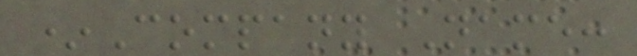*Company Name:
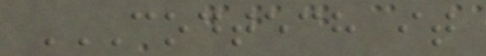CODTECH IT
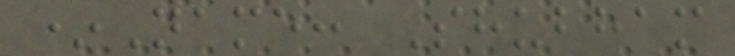*Name: Shubham
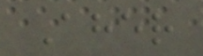Aher
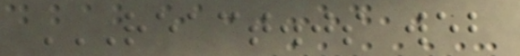REACT.JS WEB
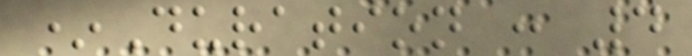*Duration : 4
